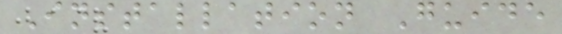Installation Guide
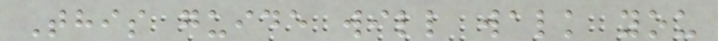This guide will walk you
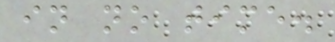in no time.
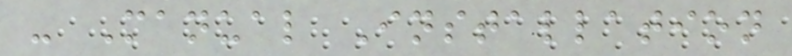- Manual Installation
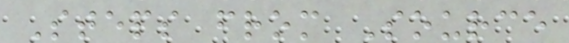Steps from Source
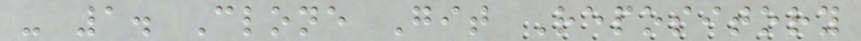- 1. Clone Git Repository
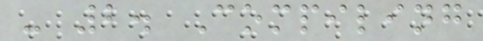- 2. Compiling
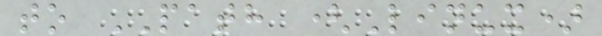to PATH (Linux)
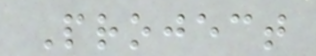Project
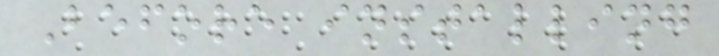Before installing
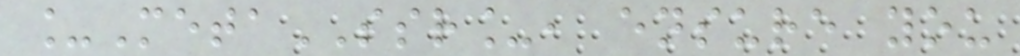_MetaSSR_, ensure you
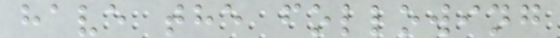have the following
